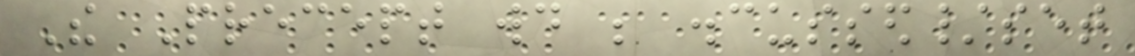The Precept would be discussed/set
